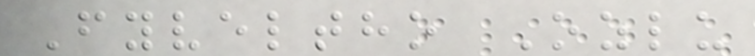Fyveltho Ozlu
